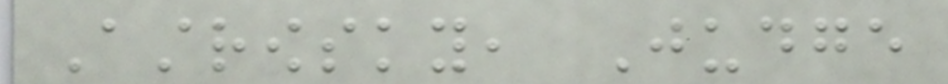Astrowsky, Judge
